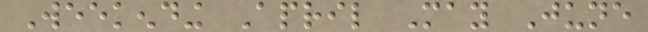Weekending April May June
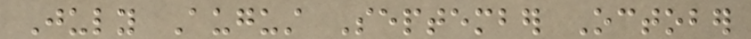July August September October
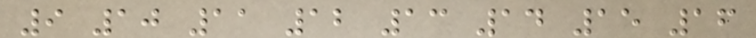9 10 11 12 13 14 15 16
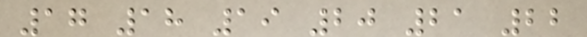17 18 19 20 21 22
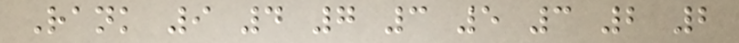Rank 9 4 7 3 5 3 2 2
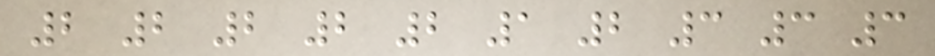2 2 2 2 2 1 2 3 3 3
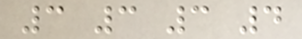3 3 3 4
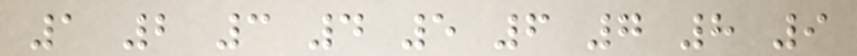1 2 3 4 5 6 7 8 9
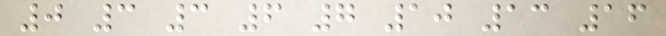0 3 3 6 7 10 13 16
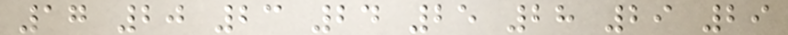17 20 23 24 25 28 29 29
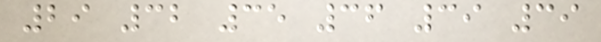29 32 35 36 39 39
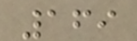169
